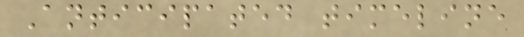Anticipated timeline
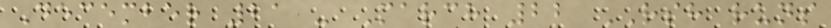December 21 - March 22 RSH runs
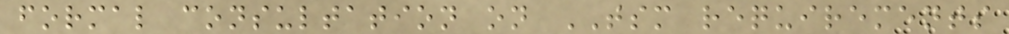formal consultation on TSM requirements
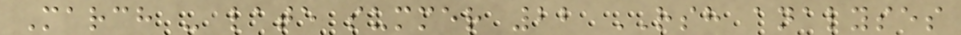March - late summer 22 RSH analyses
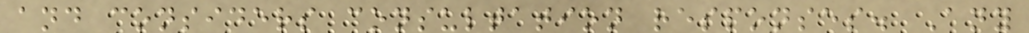and considers consultation responses. Any
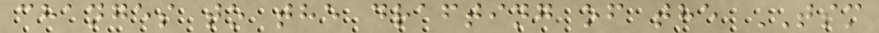changes to the drafting of the TSM
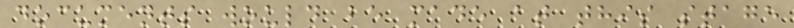documents would be made at this stage
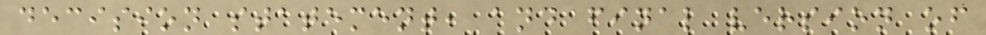decision statement, and final version of
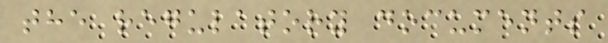the regulatory documents
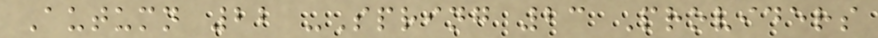Autumn 22 -Spring 23 Providers
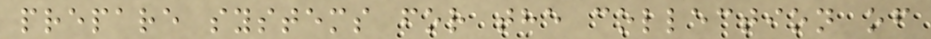prepare systems for the collection of
